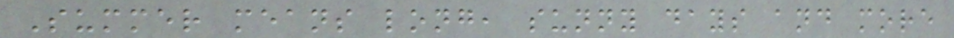Summer means long, sunny days and more
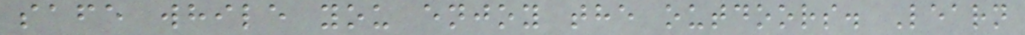safe while you enjoy the outdoors. Learn
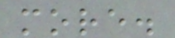more.
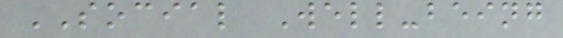SOCIAL Well-being
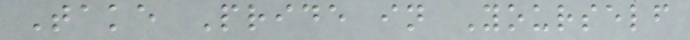Take Pride in Yourself
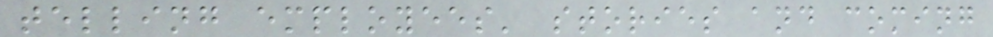telling employees' stories and coming
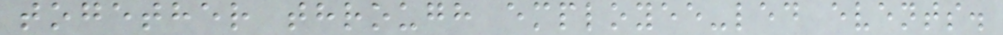together through employee-led events.
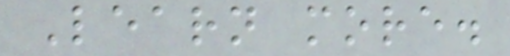Learn more.
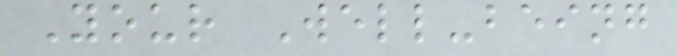Your Well-being
